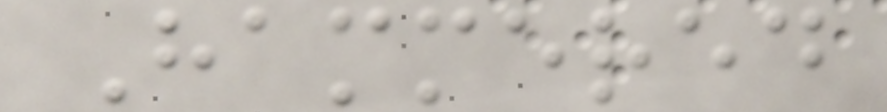Hammered
